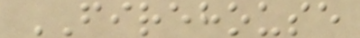FIREHOUSE
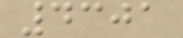4301
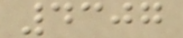4307
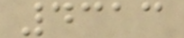4313
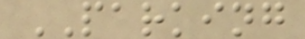PARKING
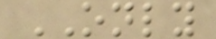ONLY
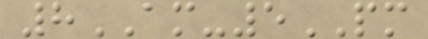8AM-5PM
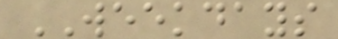WEEKDAYS
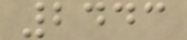2443
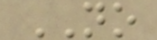NO
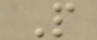P
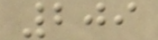209
